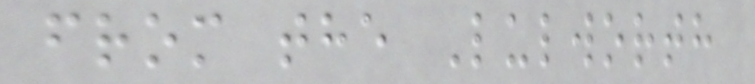from the Lulworth
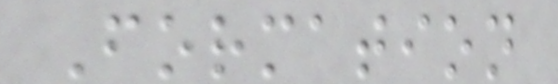Formation
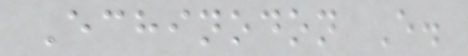Echinodon E.
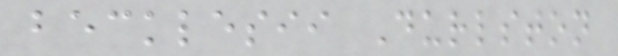becklesii Durlston
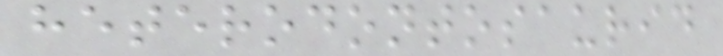heterodontosaurid
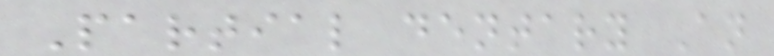Partial dentary An
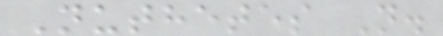Nuthetes N.
